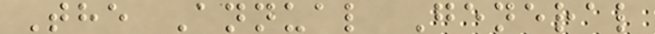The Annual General
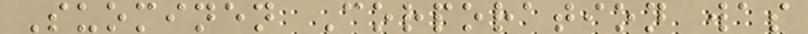Suominen Corporation was
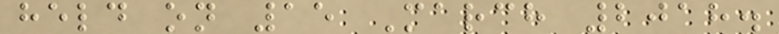held on 15 March 2018.
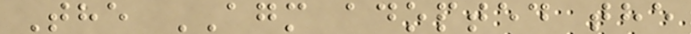The AGM adopted the
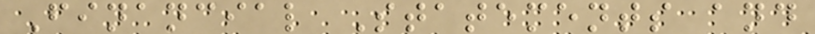Financial Statements and
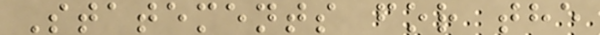Statements for the
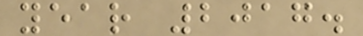year 2017.
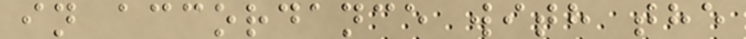in accordance with the
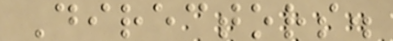Directors.
